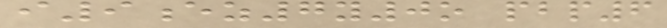i9ez7y0o pbp6
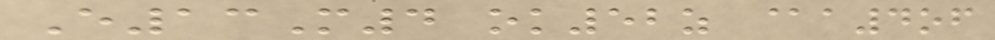E13M4 ok52z @a4of
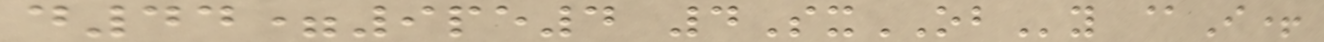d44=9pe4 4SxOBy @I+
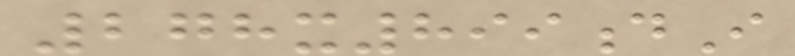278x899dI
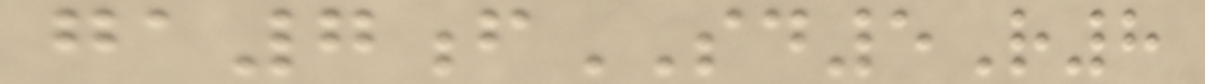ga7fSD5R8
